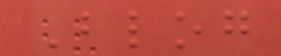Blog
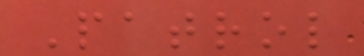Patrol
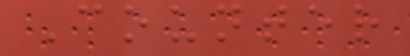Counter
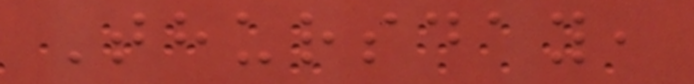Thursday,
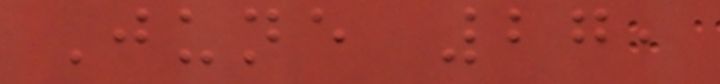June 27,
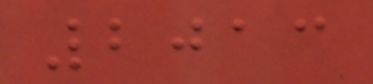2013
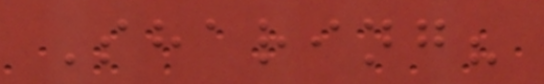Sharing?
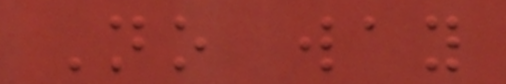No way
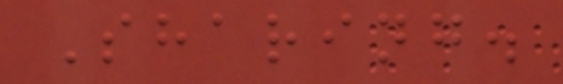Sharing.
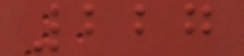227
